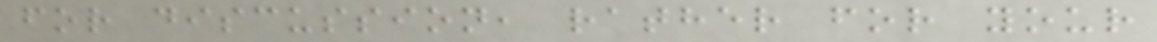for discussion, rather for your
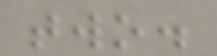two.
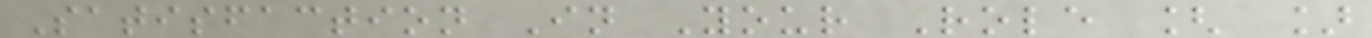Satisfaction In Your Role [ ]
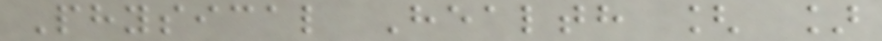Physical Health [ ]
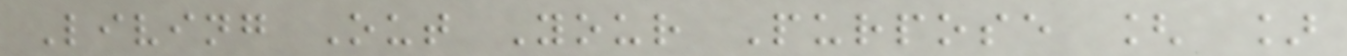Living Out Your Purpose [ ]
